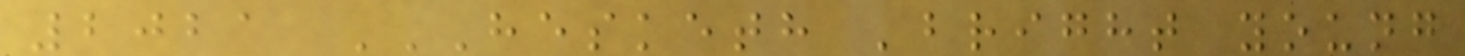2021 HESKETH 'BRIGHT YOUNG
